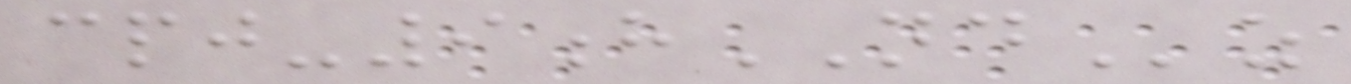cpj-9hNDz
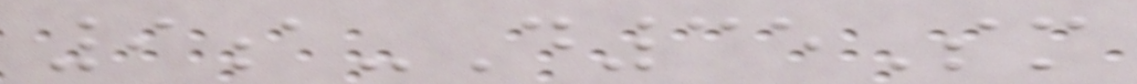9a-D35Sm
